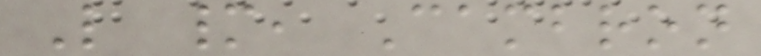Like many, Cambron
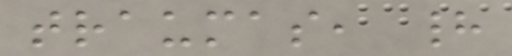traumas, had
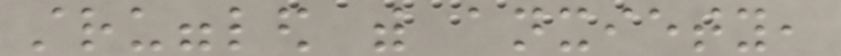struggled with anxiety,
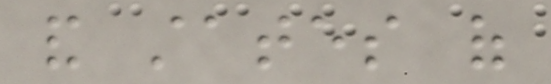and states of
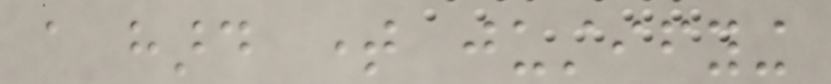a hard time justifying
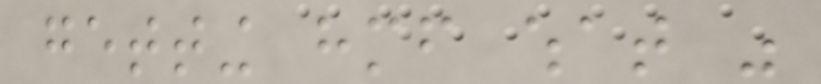getting himself what was
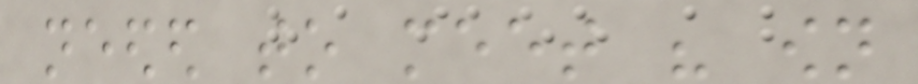needed to meet his own
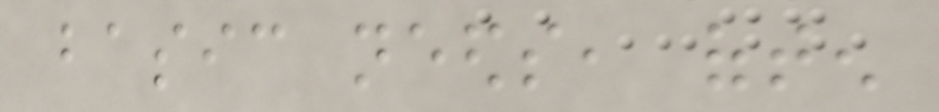basic needs, often
